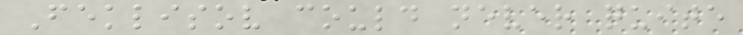Feklisov could never quite
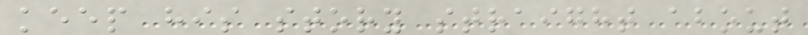keep his story straight about
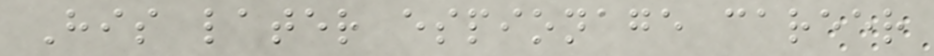His later espionage career
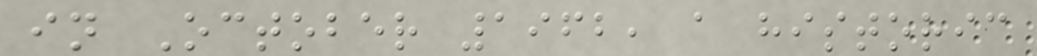in October 1962, a historic
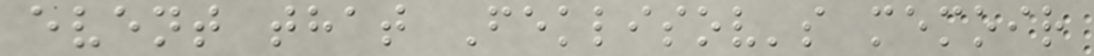event that Feklisov's memoir
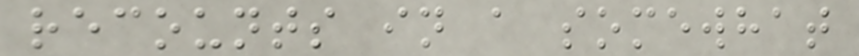recounts in a somewhat
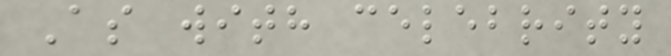As with celebrity
